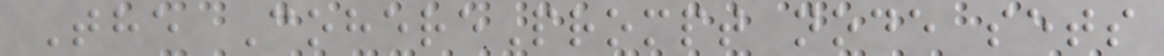The CoherePrompt node sets
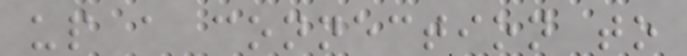up a connection to
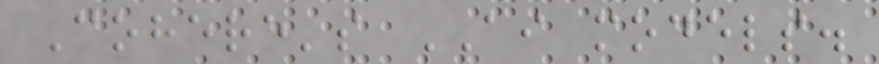Cohere's AI models.
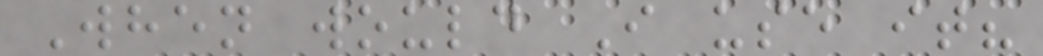When would I use it?
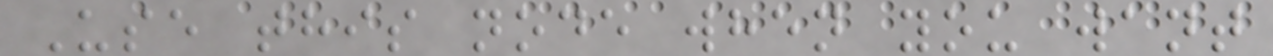Use this node when you want
